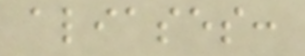aliases:
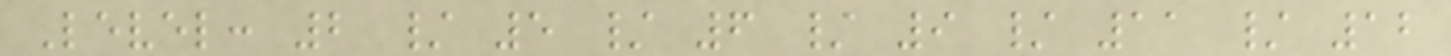Level: 2 / 5 / 6 / 9 / 11 / 12
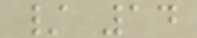/ 14
